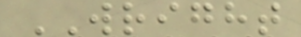WRIGHT
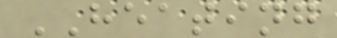HEATING
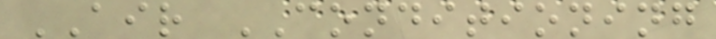AIR CONDITIONING
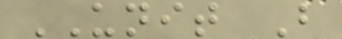UNIT B
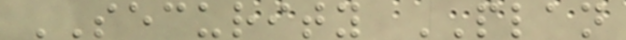SECURITY PLAN
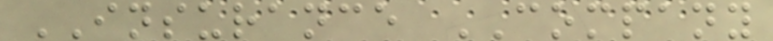INSURANCE COMPANY
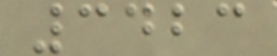3423
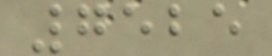7525
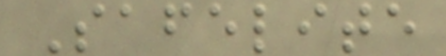Safelite
